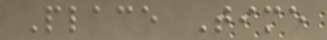Place Time
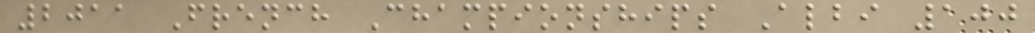2011 French Championships Albi 100
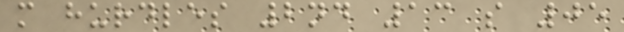m hurdles 2nd 13 s 05
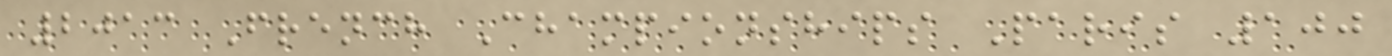2013 French Championships Paris 100
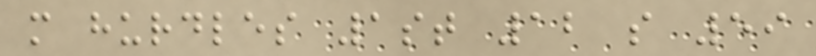m hurdles 1st 12 s 59
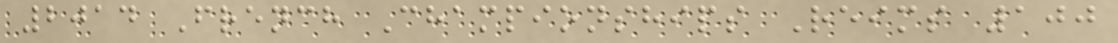2014 French Championships Reims 100
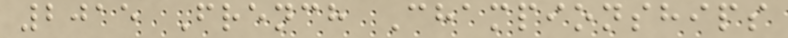2015 French Championships
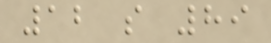12 s 89
